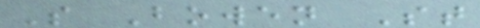S Bowen St
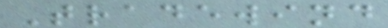Tradewind
